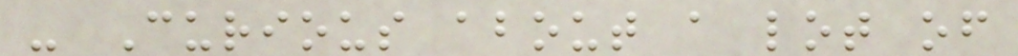- Curious about a lot of
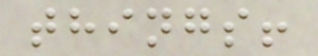things!
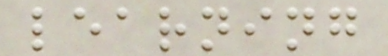learning
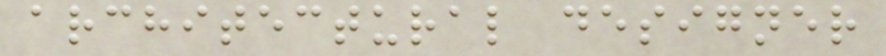architectural designer
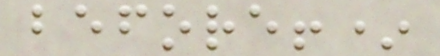before!*
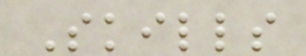Skills
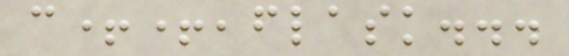c++,flask...
